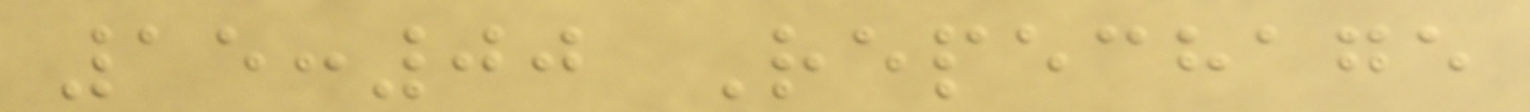15:00 Repechage
